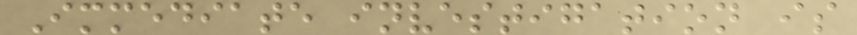Immediate investigation is
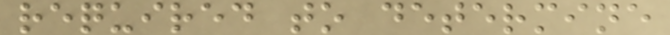required to determine
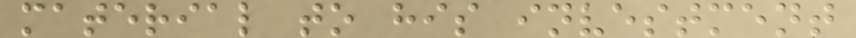material to his investment
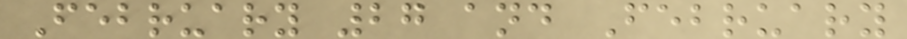February 27 and February
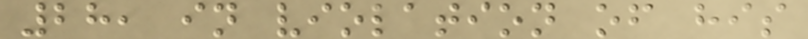28, in violation of his
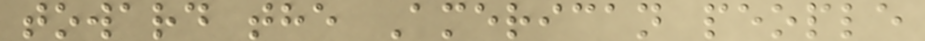toward the American people
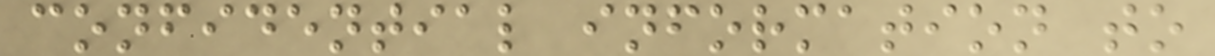confidential information to
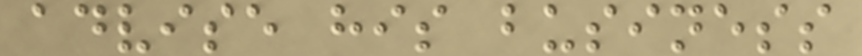advise his business
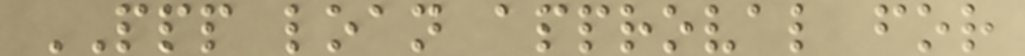PPP loan approval for
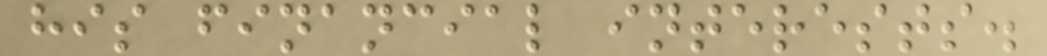his financial interests.
